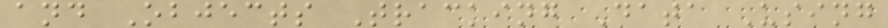and Objects Tracking Data Using
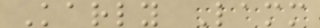Karly Lamm
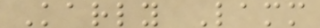Karly Lamm
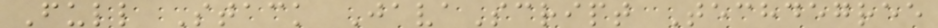Full Stack JavaScript Techdegree
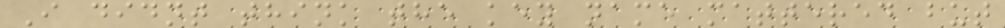I didnt think the key name mattered but
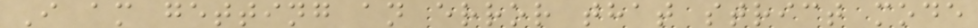I am getting an error that strict mode
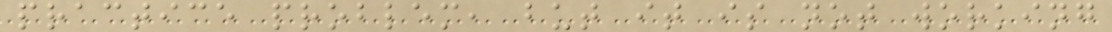practice problem, but it is not working
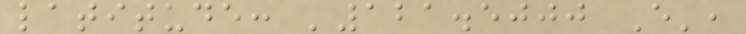latitude: '121.5000 E',
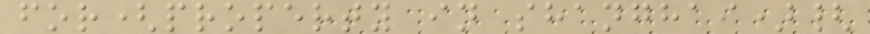for(property in shanghai){
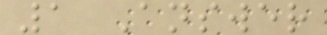1 Answer
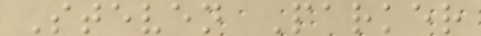Steven Parker
